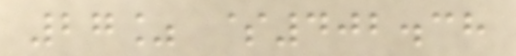27% $402.38
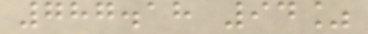787.18 94%
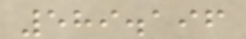589.196
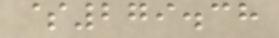$279.38
